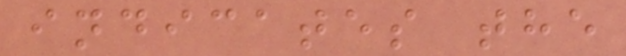indicates the
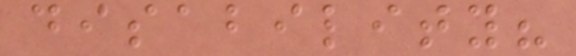disability?
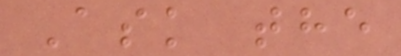Ask the
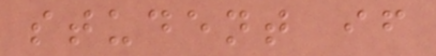student if
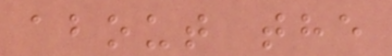about the
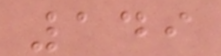149
